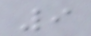9
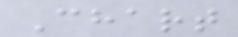Chart
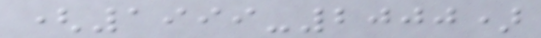(1999-2000)
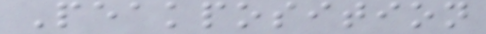Peakposition
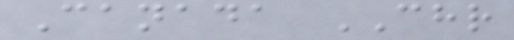Canada CHR
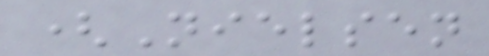(Nielsen
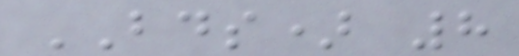BDS) 8
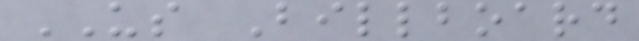US Billboard
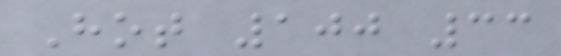Hot 100 33
